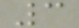3
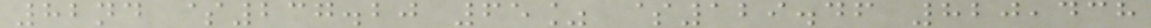82nd $237.20 65% $129.46 820,438
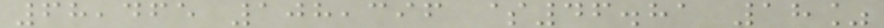68,465 108,396 $46.81 18%
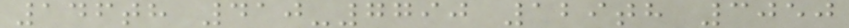146th 410-7790 129th 3050
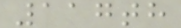117th
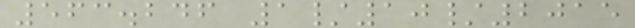563.246 1/10/2015
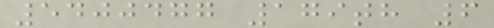5400477 179th 6
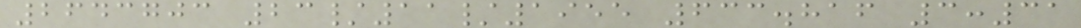2643703 23/11/1955 633.816 3:31
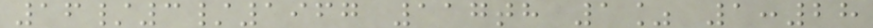16/3/1967 117th 1% 1:28
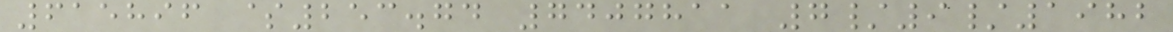615896 $253.74 7407811 7/9/1982
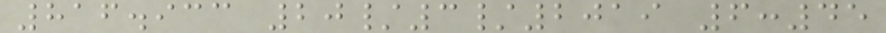816.933 20/3/2019 6:45
